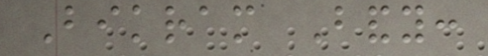Bikram Bandy:
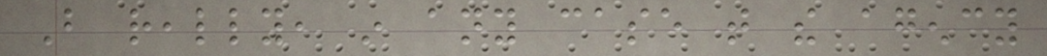But really, in any case that the agency
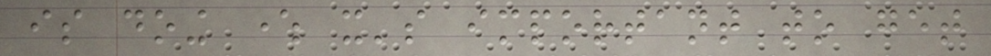is doing where it's important to get
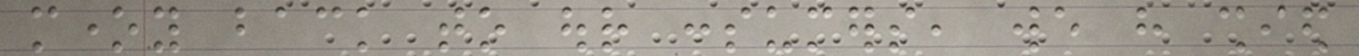money back to our consumers, we have shied
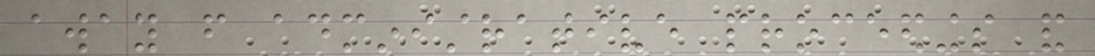away from administrative proceedings and
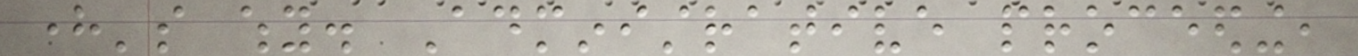here's why. Administrative proceeding,
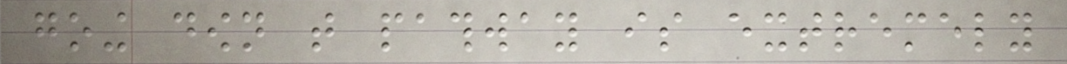going down that pathway is extremely
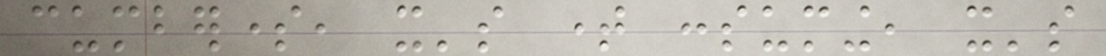cumbersome, it's time consuming, it's
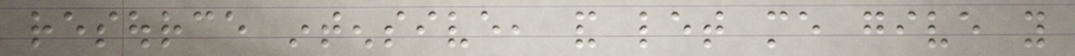resource intensive, and let me give you
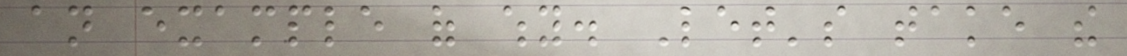an example of why. Let's take the
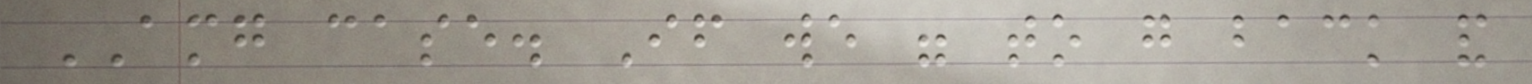AMG case. If we were to go back and
